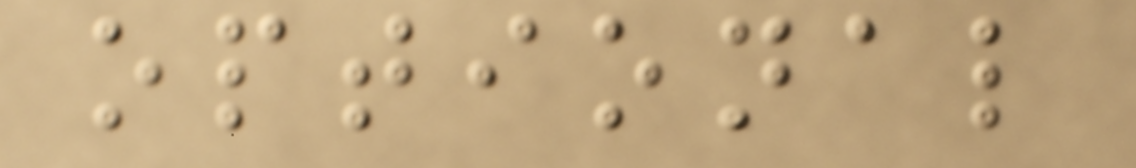optional
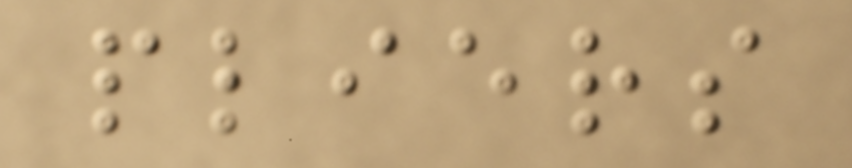pliers
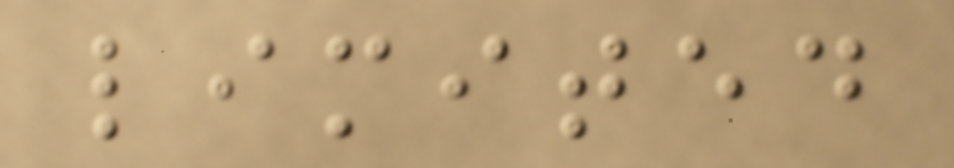limited
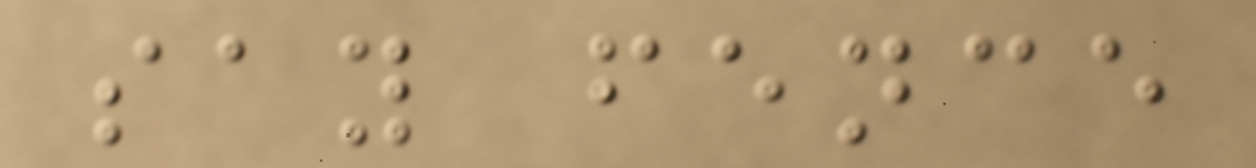say fence
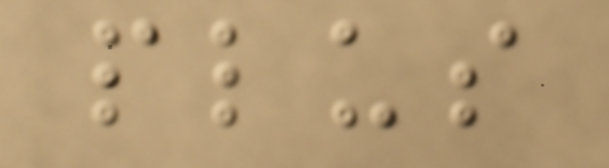plus
